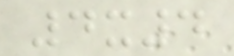4x4
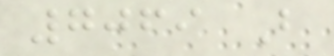7069 B
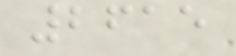2615
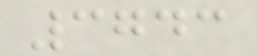3743
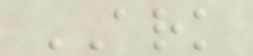ARK
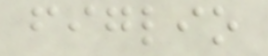figlio
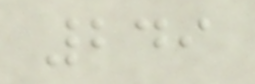249
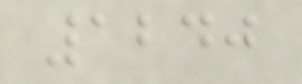1240
